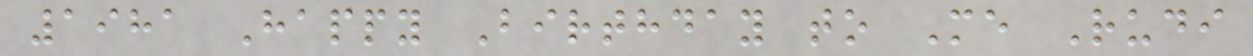1981 Happy Birthday to Me Rudi
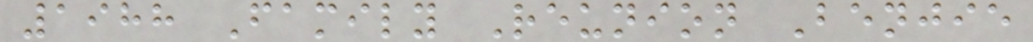1988 Family Reunion Benjie
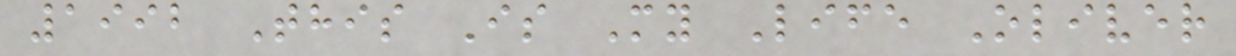1992 This Is My Life Oliver
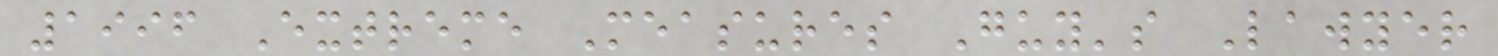1996 Extreme Measures Guy's Lawyer
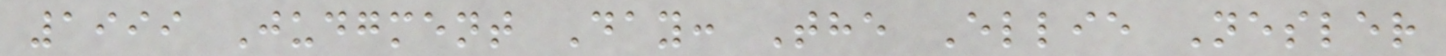1999 Judgment Day: The Ellie Nesler
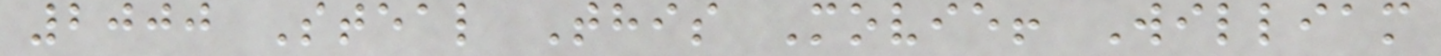2000 Steal This Movie! William
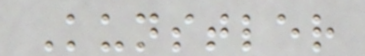Kunstler
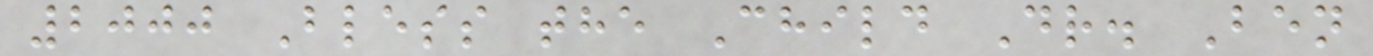2000 Bless the Child Dr. Ben
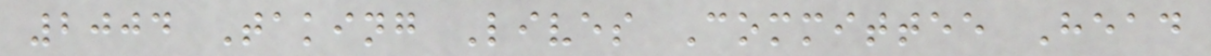2004 Taking Lives Committee Head
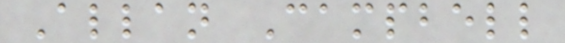Allan Campbell
